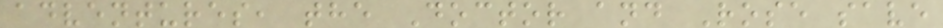adventures, the Doctor and Rose save
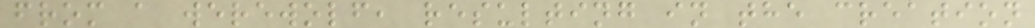from a werewolf, resulting in the creation
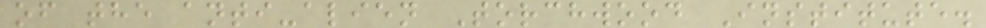of the anti-alien Torchwood Institute.
